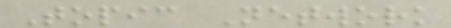Topic Network
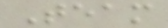Team
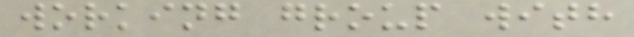working group with
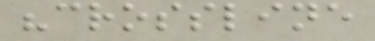"crossline
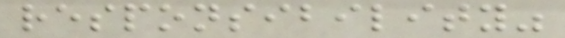responsibility"
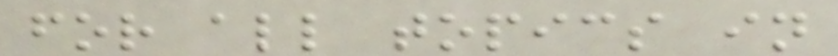for all topics in
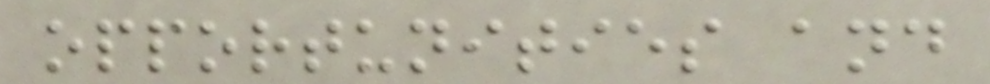opportunities and
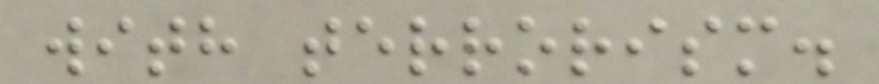with terrorism.
